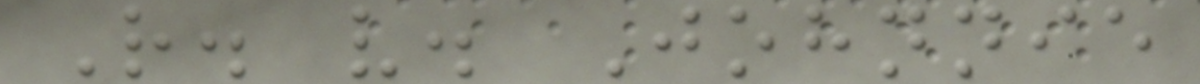R. v. Johnnie
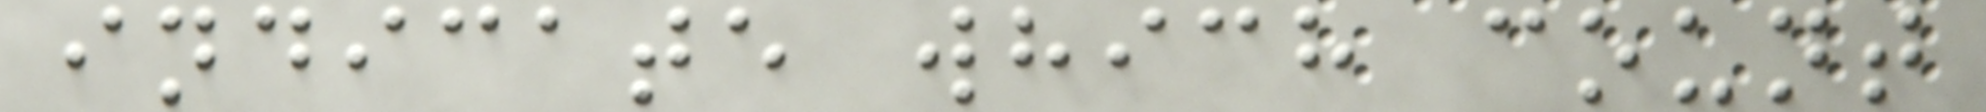indicate which count
